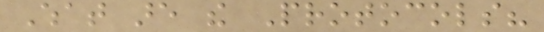What are the Protocols?
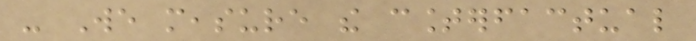- We measure the counterfactual
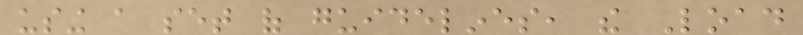using a set of guidelines, the Load
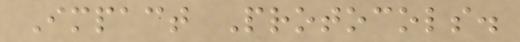Impact Protocols.
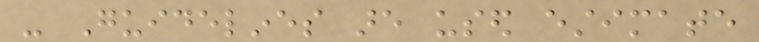- Guidelines are used estimate
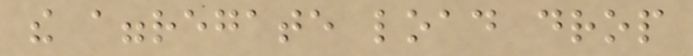the aggregate load drop
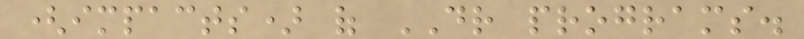(impacts) of DR programs.
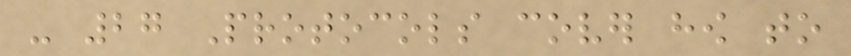- 27 Protocols cover how to
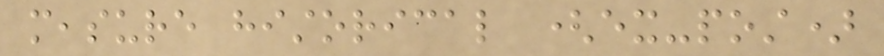measure historical (ex-post)
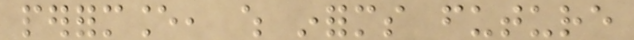performance, which informs future
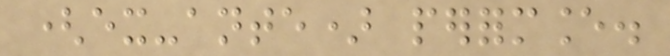(ex-ante) performance.
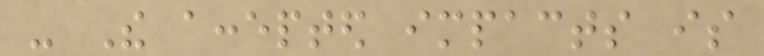- The accepted impacts is
